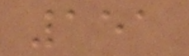151
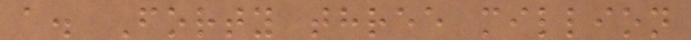a. Forty three million
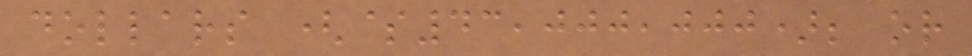dollars ($43,000,000); or
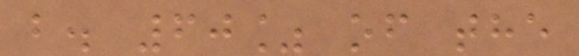b. 60% of the
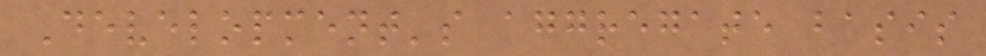Development's aggregate basis
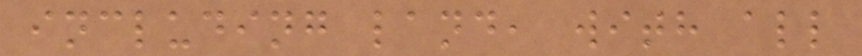including land, with all
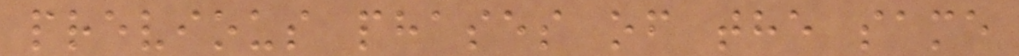previous phases of the same
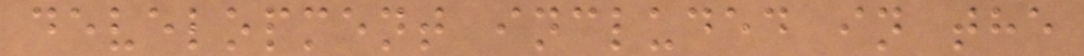development included in the
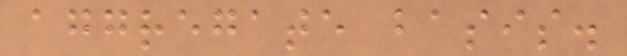aggregate basis.
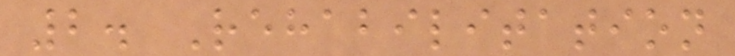2. Rehabilitation
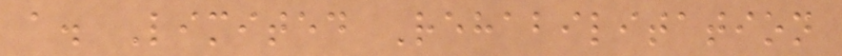a. Limited Rehabilitation
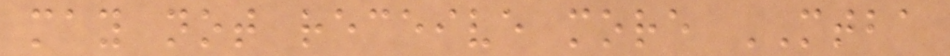may not receive more MTBA
